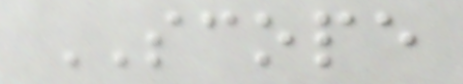SCOPE
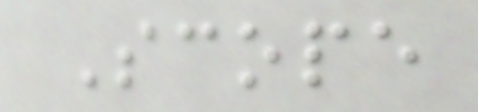Scope
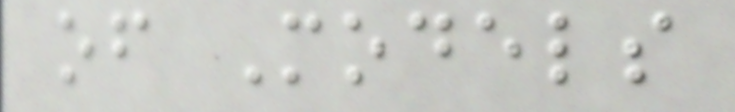of Models
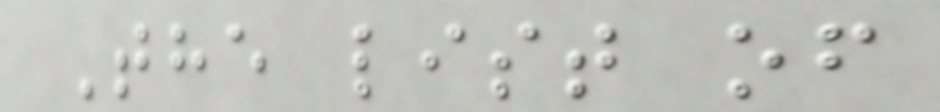The list of
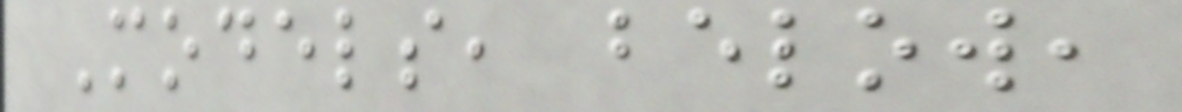Models, below,
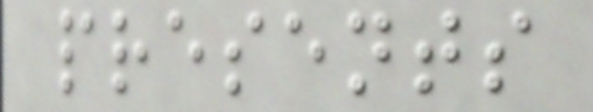presents
